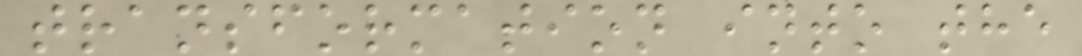transformation into the
